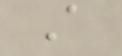A
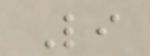Li
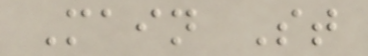Main St
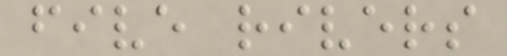five rivers
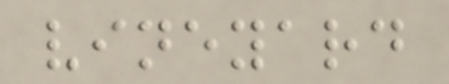vineyard
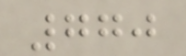770
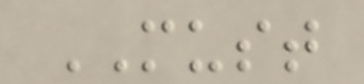MUST
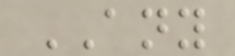ANY
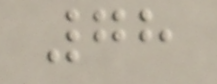78
